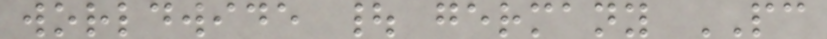worldwide | germany PC
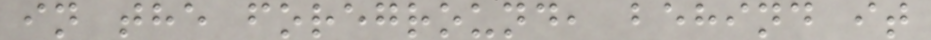in the foreground, behind it
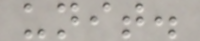unit.
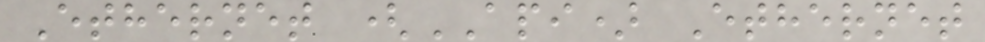Ethernet (API) Ethernet
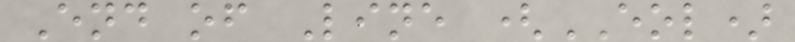End of Line (EOL)
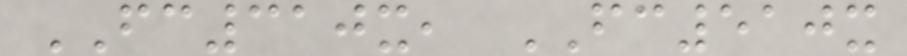FC310x, FC510x
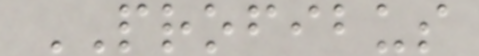PROFIBUS
